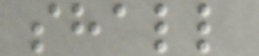shall
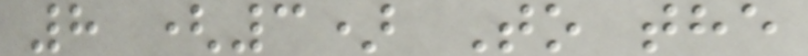8 (3) To the
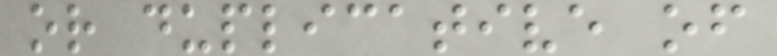or duplicative of
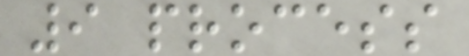9 process
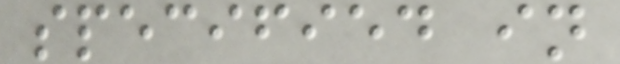specified in
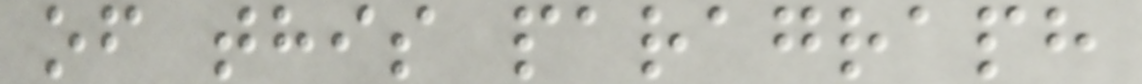of this paragraph
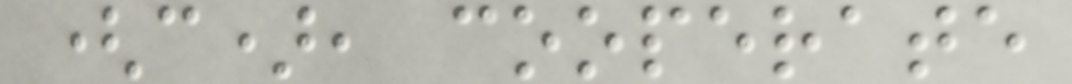(c), cooperate
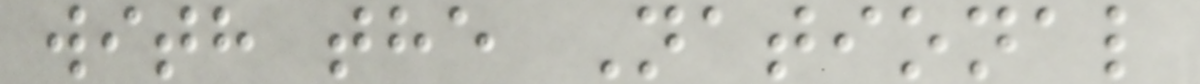with the National
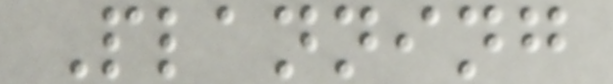Planning
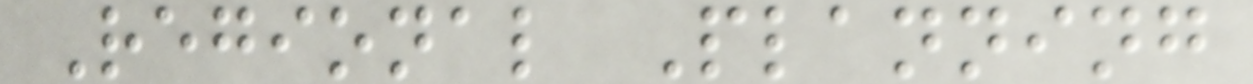Regional Planning
